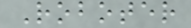Roboter
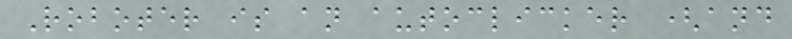Roboter is an autoclicker (and
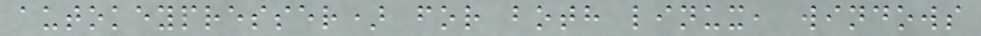autokeypresser) for both linux, windows
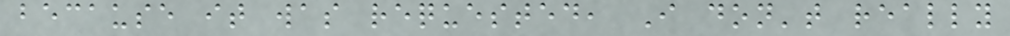because it was requested, I don't really
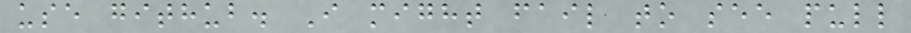use github. I might fail to see pull
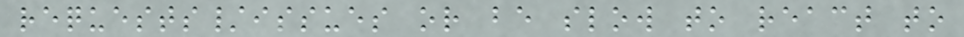requests/issues or be slow to react to
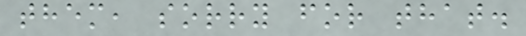them, sorry for that.
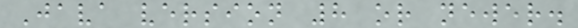Java version 8 or newer.
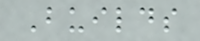Builds
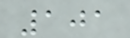101
